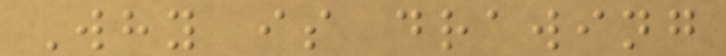Why is drawing
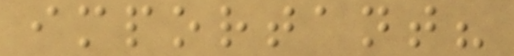important?
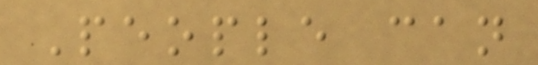People can
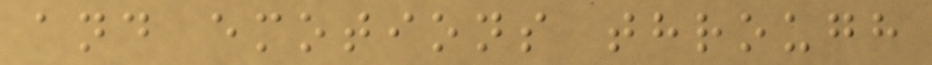and emotions through
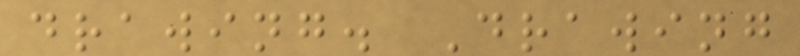drawing. Drawing
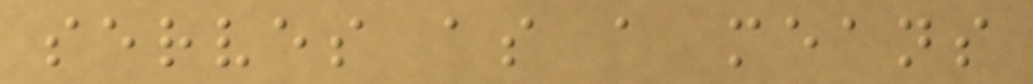serves as a means
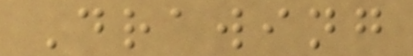Drawing
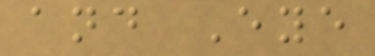and Eye
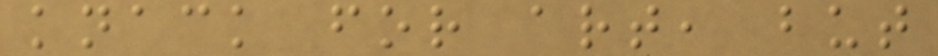knack for art, but
